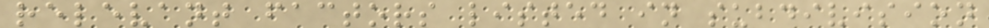relevant factors listed in subdivision
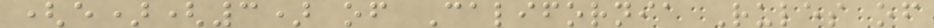(e)(3) of California Rules of
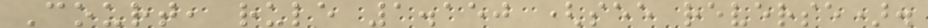Court, rule 1.150 (see reverse).
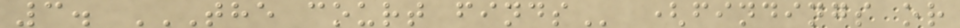3. THE COURT FINDS (findings or
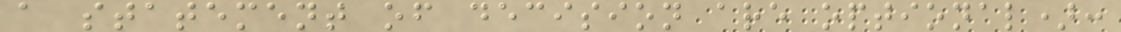a statement of decision are optional):
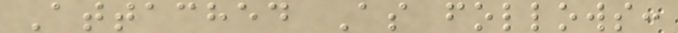Attached As follows:
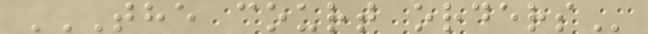THE COURT ORDERS
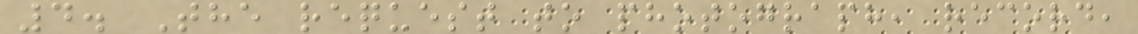4. The request to photograph, record,
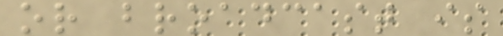or broadcast is
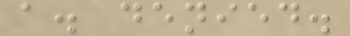a. denied.
